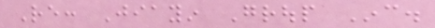Re: Jiayin Group Inc.
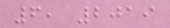6, 2019
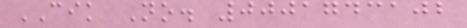CIK No. 0001743102
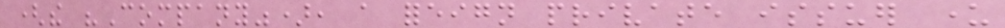(the "Company"), a foreign private issuer under
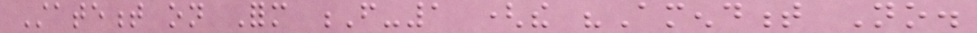Statement on Form F-1 (the "Amendment No.
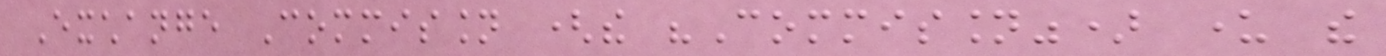Exchange Commission (the "Commission") under the
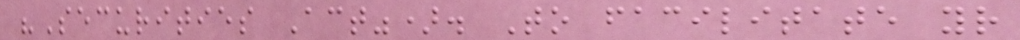"Securities Act"). To facilitate your
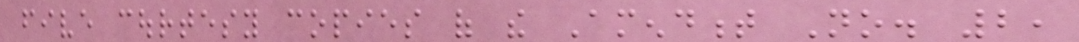five courtesy copies of the Amendment No. 2,
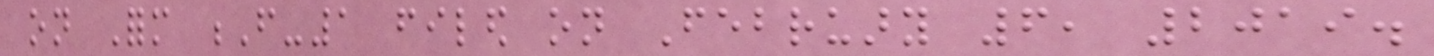on Form F-1 filed on February 6, 2019.
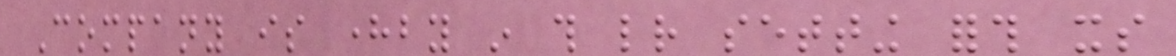Company is hereby in this letter setting forth its
